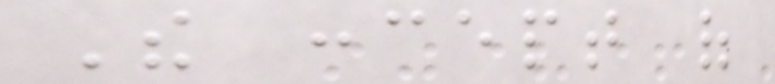The concept of
